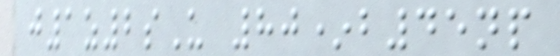j1z2sU 80*b45np
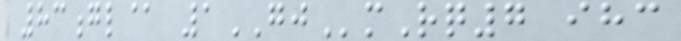83gl@ 1GJmRq7 ihc
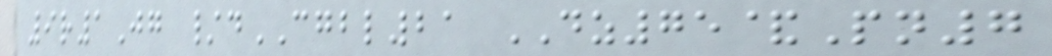9r1Jg /dCGBL21 DZ75&Pn7
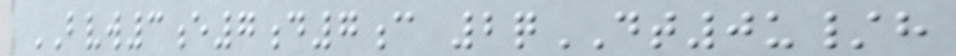BVW3e7d7c 2qDT0u/h
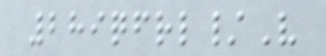289qfrl/V
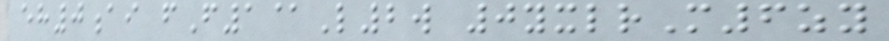eh0ai fF1@L2w 0yxlrM6zy
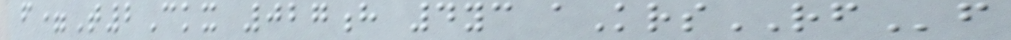f=T2Ckx 027h 4yc aKrsRFf
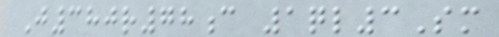J380r78c 1ql3Sm
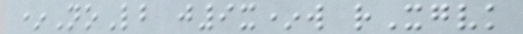*NoLb j9x*w rXgvk
